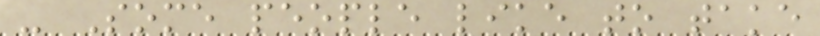- Some people like to take
